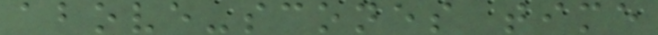above-scones time
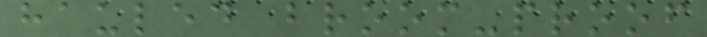hauled broom-proof
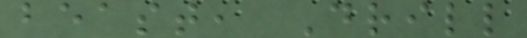beast, Drill
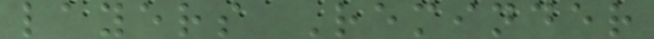layers Reminder
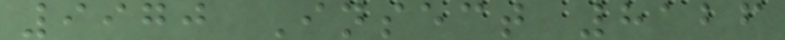9970 Insect 8126
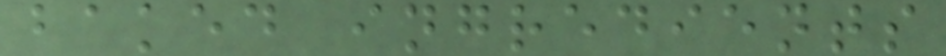baked ingredients
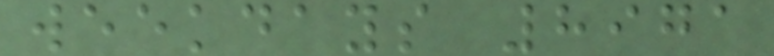weekdays 8971
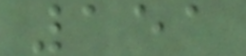151
